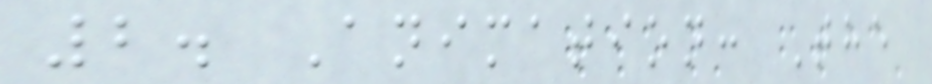2. Animation: The
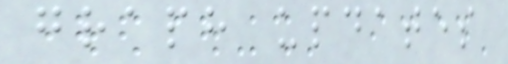graph updates
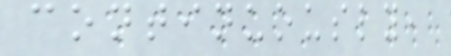continuously,
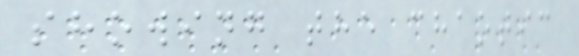showing the chaotic
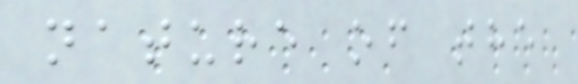nature of the
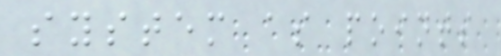system as points
